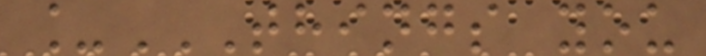_THINGS YOU
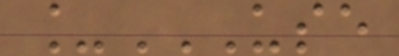_USE
